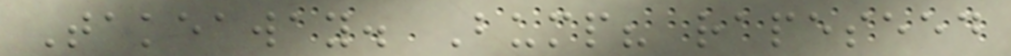Takeaway. Bump? rapeseed
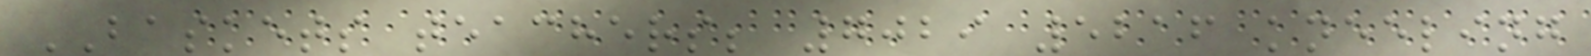BASKETS teachers; 7029 5216 kneeling
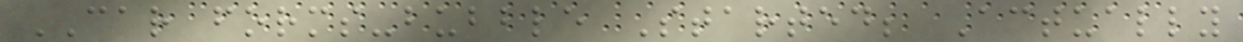CAR forms-bubble Started; Actually
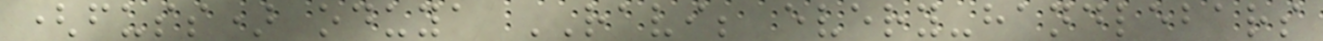(fuss) oduya RAVI; every-handlebars
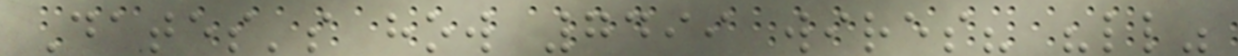Dates's how 7499 wires? "ll"
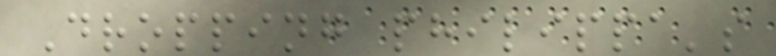Dropping philippa's
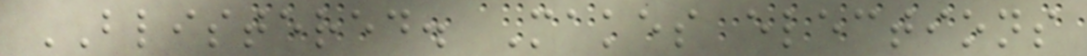BLISTERED. Makes elections
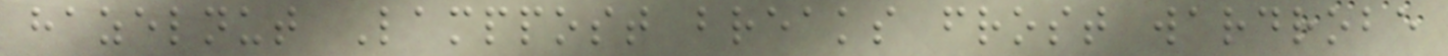hazelnut Lamppost breaks frost wardrobe
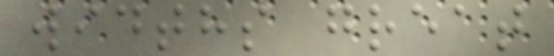widths great
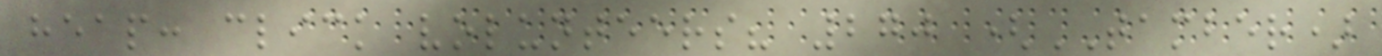heap: click volunteers? 270 (TAMBER)
